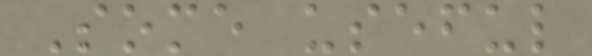Some useful
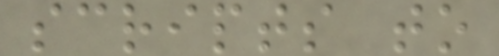scripts to
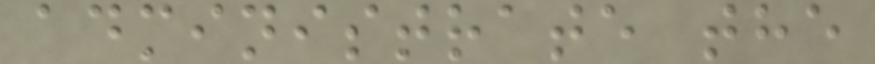administrate the
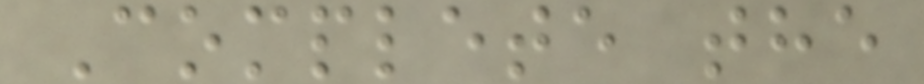Complete the
